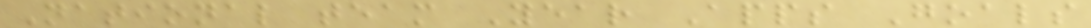National team Year Apps Goals
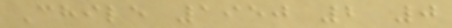Chile 1950 2 0
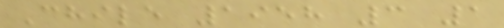Chile 1958 3 1
